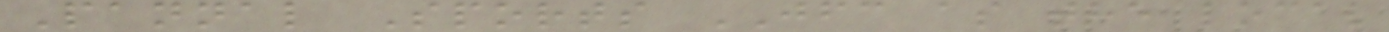Pannal Sports JFC as the local
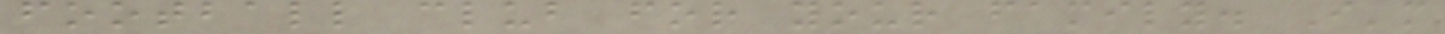football club for your family. I'm
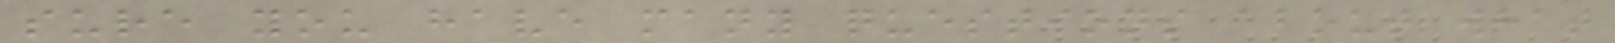sure you have many questions about what
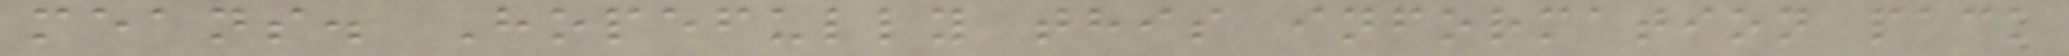means. Hopefully this information pack
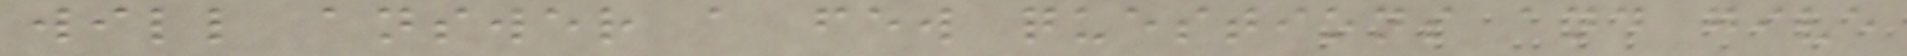will answer a few questions and give
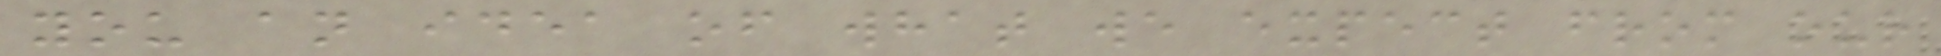you an idea of what we expect from our
